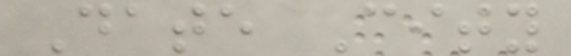Date City
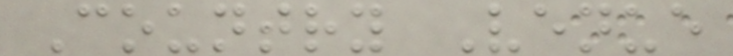Country Venue
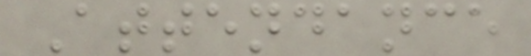Attendance
